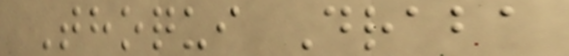Thoqui Draba
